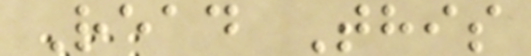Read This
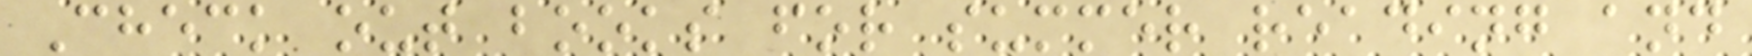Check out books for summer reading and
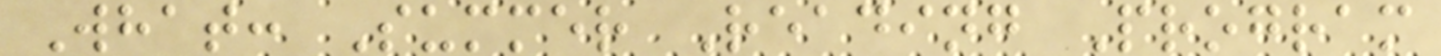What: Summer Reading Program
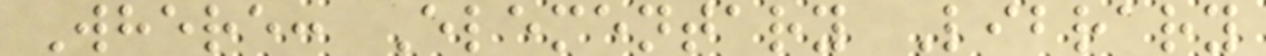Where: Elementary Library
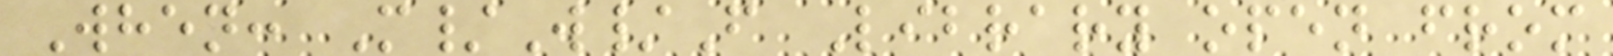When: M/W/F Library open from
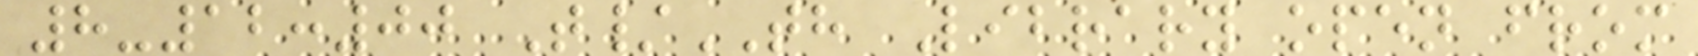8-12:00 T/TH Library open from
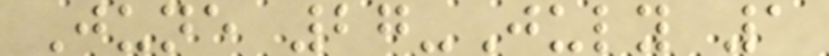June 27-July 1
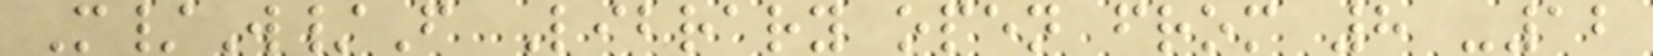M/W/F Library open from 8 -12
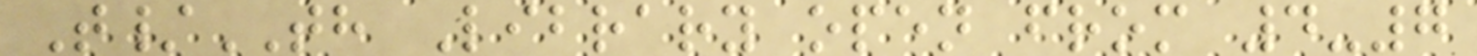T/TH Library open from 4-7
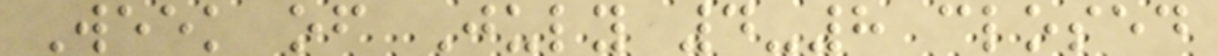Week of July 4-8 closed
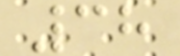38
